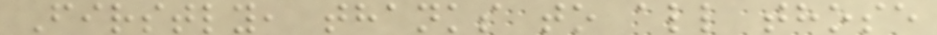Firstly, thanks to all those
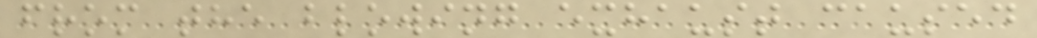from the blowing exhaust caused
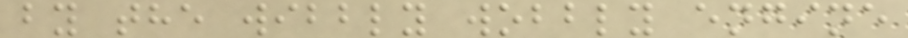by the wibbly wobbly engine
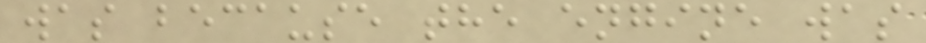was because the engine was
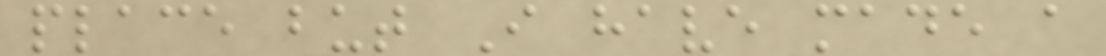place but I have made a
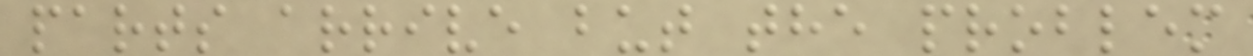parts arrive but the problem
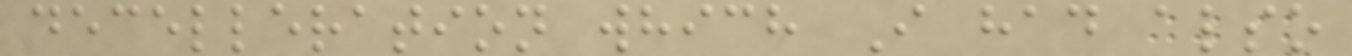decelleration which I had also
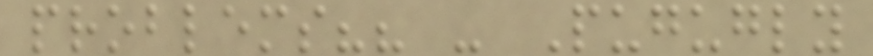problems?? - Pugugly
